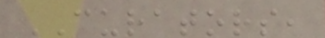CURATORS,
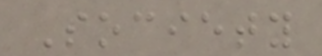Society
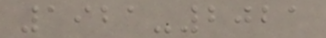1921-2021
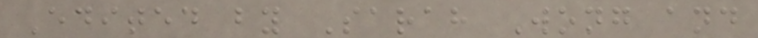Edited by Sarah Wong and
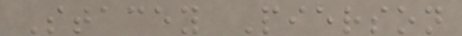Stacey Pierson
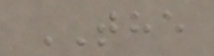THE
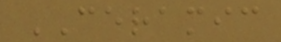CERAMIC
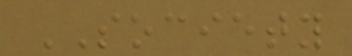SOCIETY
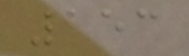153
